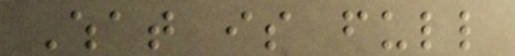What is full
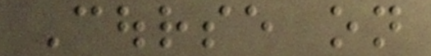Course on
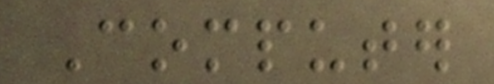Computer
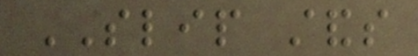SLIP stands
